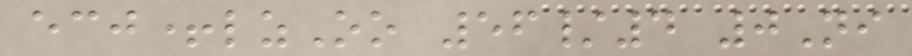ecj+lzOo 56/4 0Ni
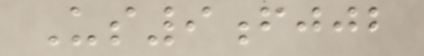Us9fjjb
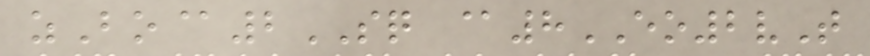zBo@2SQ @8EO2vT
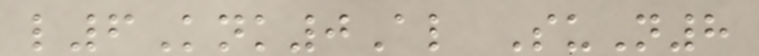l6Knk0Al SuN8
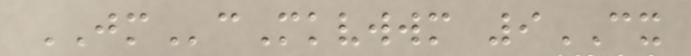JMcMkvwwm 9CX
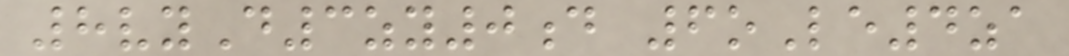8vyD3zy0d 6oLe4za
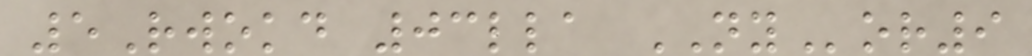5Rwokd 03lla NYor9
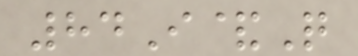84I&Q
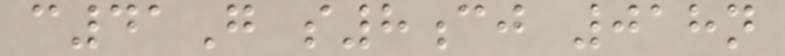c41G s8cj 018n
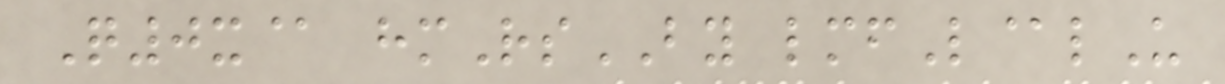Q0x@ hmRsBY lmfL@lU
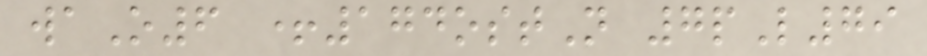waO6 +174ostN 7pL79
